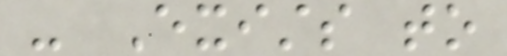- Exists to
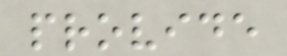provide
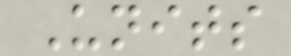Units
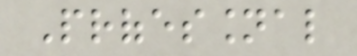Professional
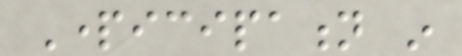Participation in
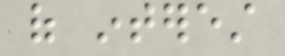of interest
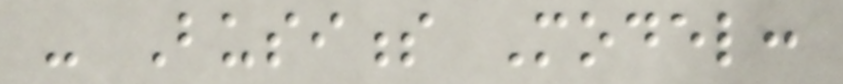- Business Model:
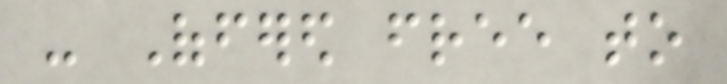- Offered free to
